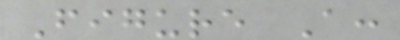Figure A:
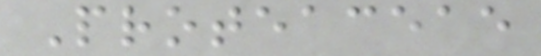Proteaceae
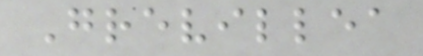Grevillea
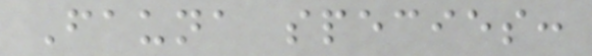Fauna species:
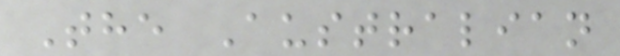The Australian
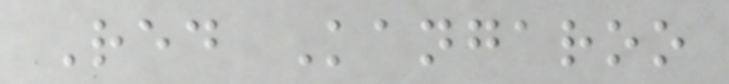Red Kangaroo
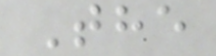The
